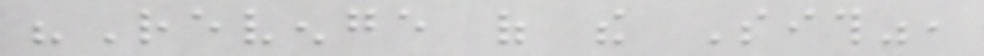"Revenge of the Sith",
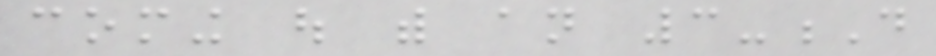coming out with an 3-D
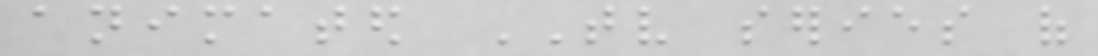animated TV series of
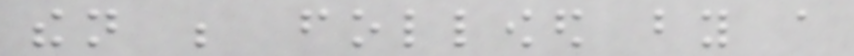then be followed by a
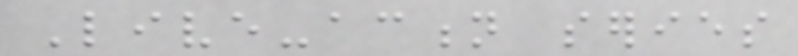Live-action series
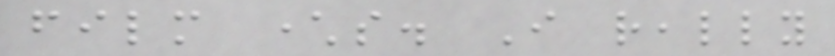film characters. I really
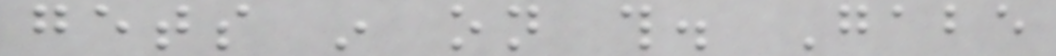gets in on this. Gabe
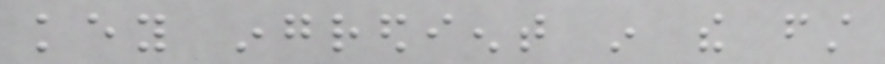key ingredient in the first
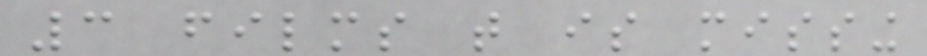3 films that is missing
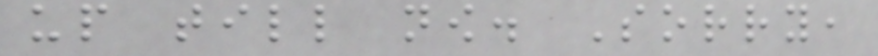up till now. Sorry,
